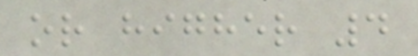or higher 4
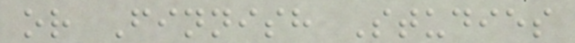or Finnish Studies
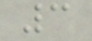3
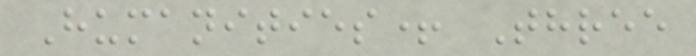Humanities+ Three
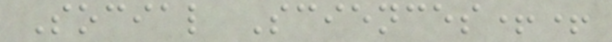Social Sciences++
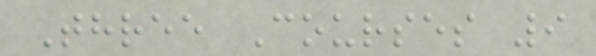Three Courses 9
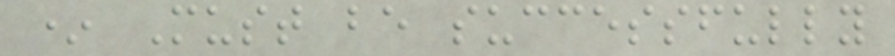* Must be successfully
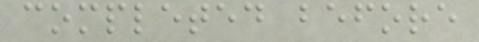completed before
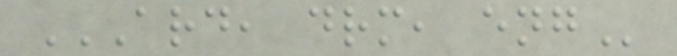ARD, DRM, ENG
